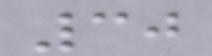30
